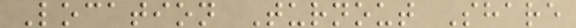Location Turnout Share
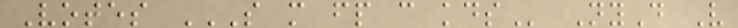Votes S M FP C KDS NyD V
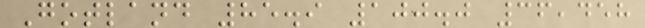Gotland 85.9 100.0 36,458
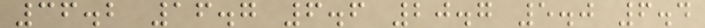36.2 16.7 6.6 20.7 5.0 6.4
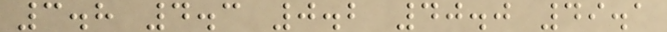3.8 4.3 0.2 40.0 49.1
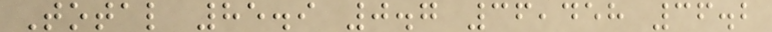Total 85.9 0.7 36,458 36.2
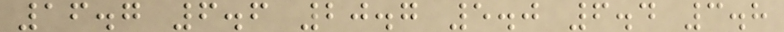16.7 6.6 20.7 5.0 6.4 3.8
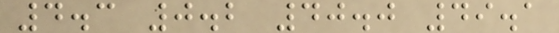4.3 0.2 40.0 49.1
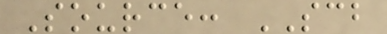Source: SCB
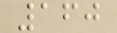160
